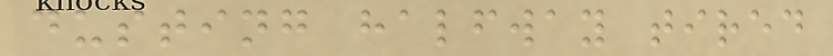dusting halfway tired
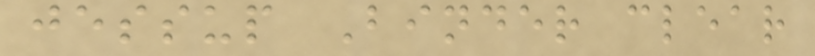jessup Binder clear
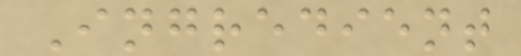Ingredient
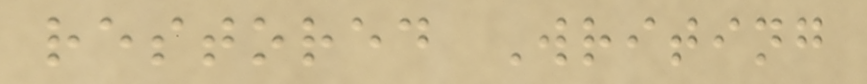restored Writing
